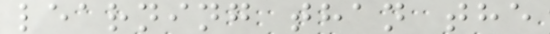learning than the
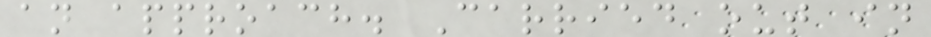an approach. Carried out in
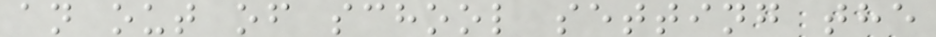an out of school setting the
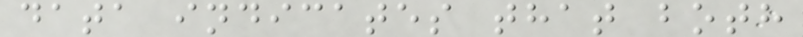data indicates that both
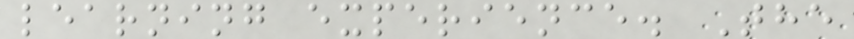learning experience. The
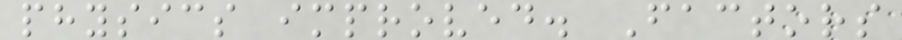physics improved. Factors
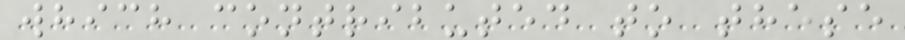which contributed to these
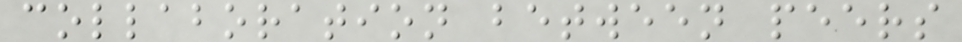collaboration between peers
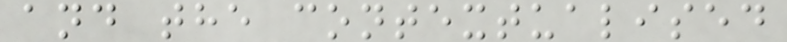and the contextualised
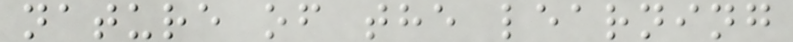nature of the learning
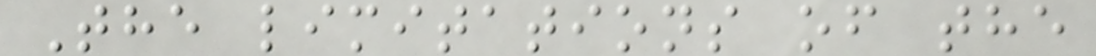The limitations of the
